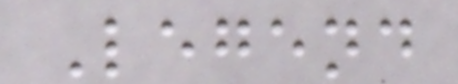Legend
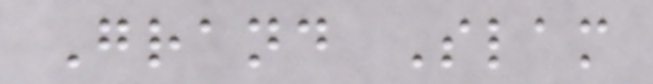Grand Slam
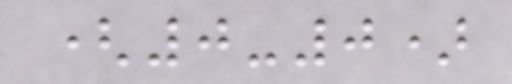(0-0)
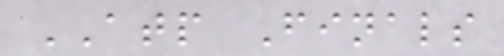ATP Finals
